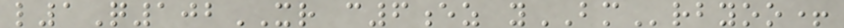l1Q102XR c6ez yBMrbyoo+
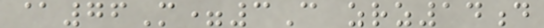@76M=3C zrz14d
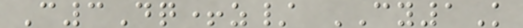C3Dq+z/ CY1K
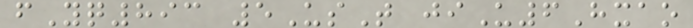fYq893 5UsT jiU6Hxao
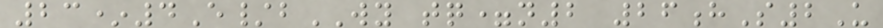23*4E/bWY tq=n2 26hS2U
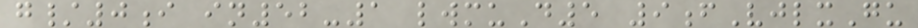g/0i in52-1 lwmuD5 9fVjlxGu
